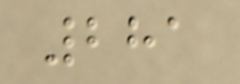281
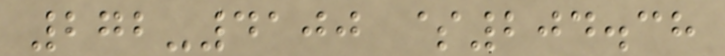272-4100 $204.38
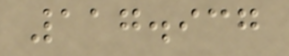117.937
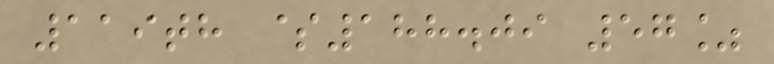119th $188.09 57%
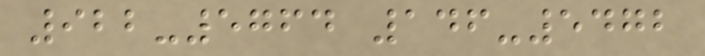922-5764 146-5472
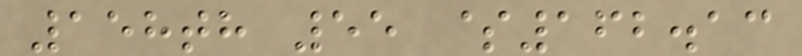158th 55 $162.13
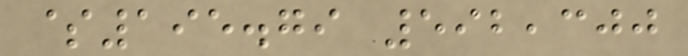$195.79 592,300
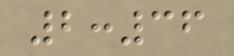2:36
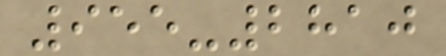955-2810
